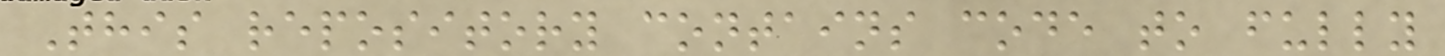This repository contains code to fully
